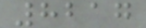8217
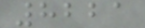8221
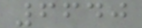6640
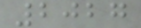2027
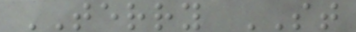TERRY ST
